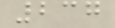237
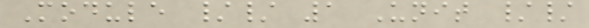Module // 1 Unit //
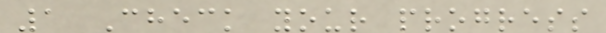1 Check your progress
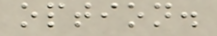option.
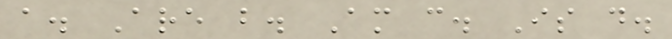a. Are b. Am c. Is d.
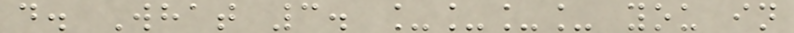d. What 3. ____ you in
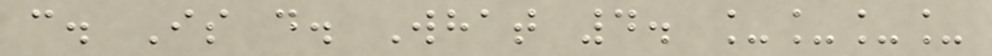c. Is d. What 4. ____
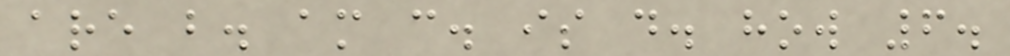are b. am c. is d. how 6.
